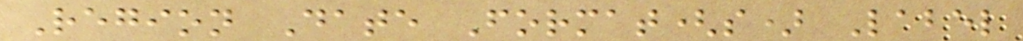Region Date Format(s) Label
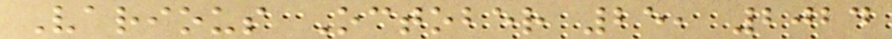Various October 25, 2024
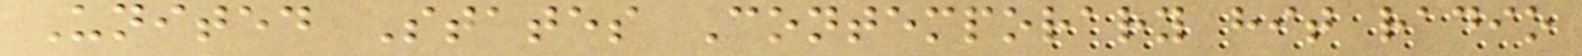United States Contemporary hit radio
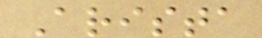Arista
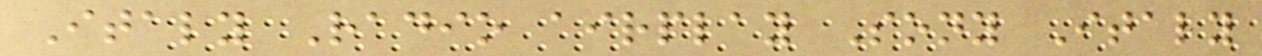Italy Radio airplay Sony Italy
